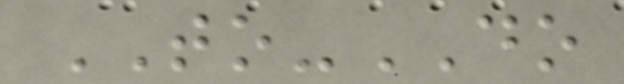TO-DO
